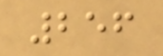256
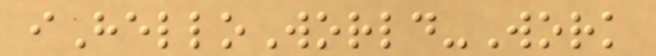iHelloWorld-Work
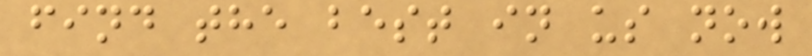find the best in us now
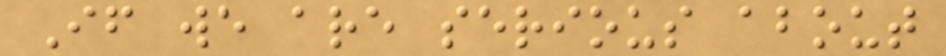If we are serious about
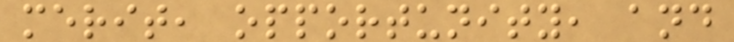merit, opportunity, and
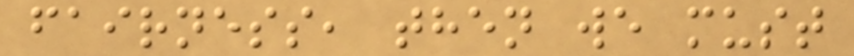fairness, then we must
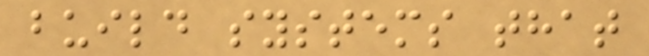build systems that
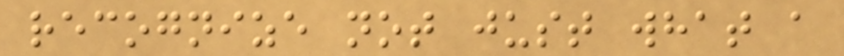recognize not just what a
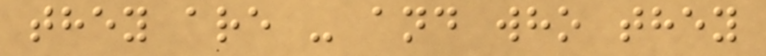they are - and who they
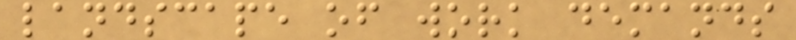landscape of work demands
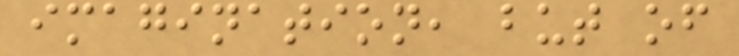imagination, but of
